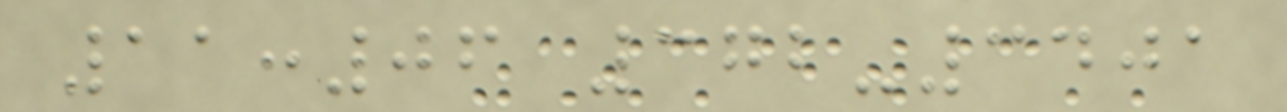11:06 372-3401
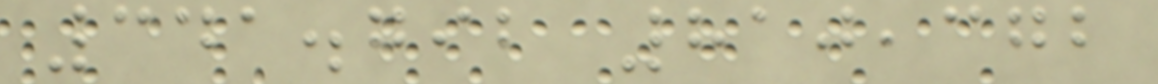341.792 810,372
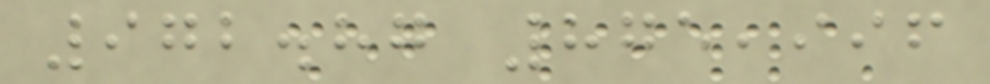972.87 875,996
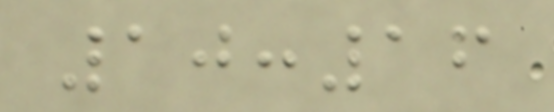10:16
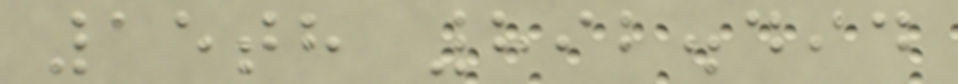15th 892.494
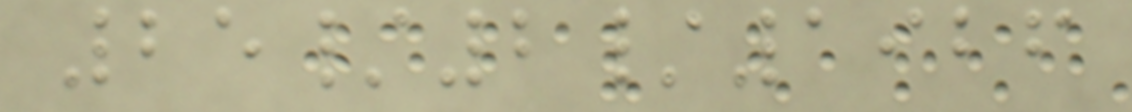25/2/1926
